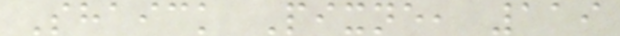Shaick Pixne, 119
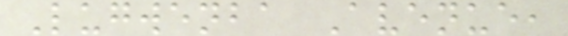Lugwenba Avenue,
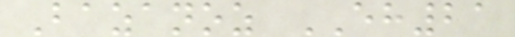Bazanoz EH21
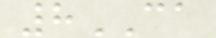8CA
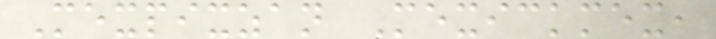Mexpixzan Mexickmex,
